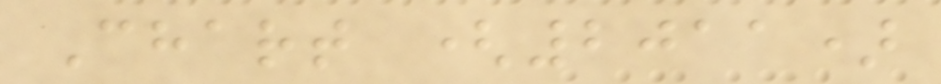Chart (2011)
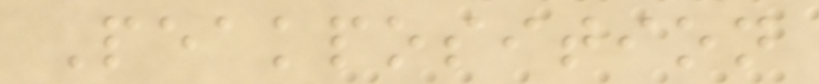Peakposition
